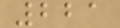221
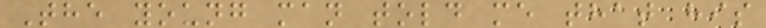The young man told me that his
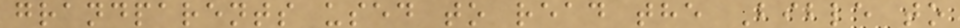grandparents used to read the Bible to
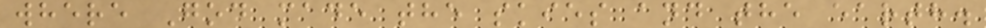where God made the skies and the earth.
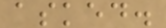asked.
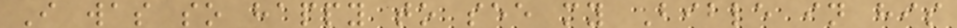I was so happy to see my Bible in his
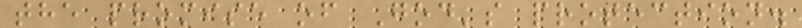the promise of God's protection.
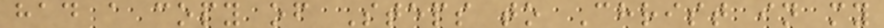had a copy of Steps to Christ in my
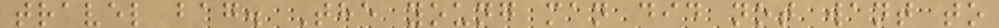travel bag. The young man did not want to
